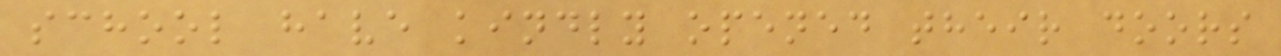school have kindly opened their doors
